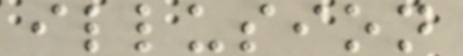illusion
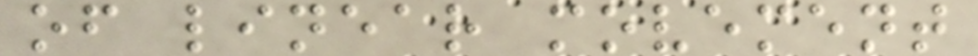of linear movement
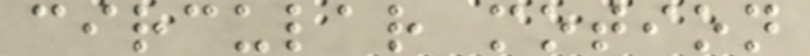circular motion
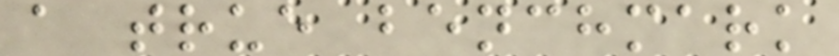a true benchmark
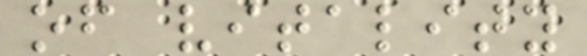of vitality
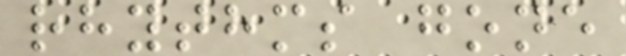rhythms gone
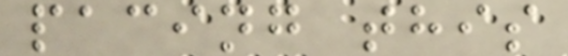pacing this
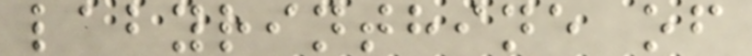labyrinthine of
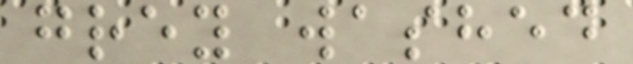grey washed
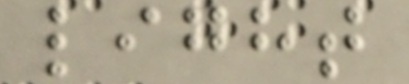light
